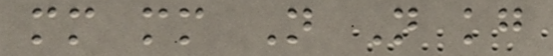mm mm N N kg
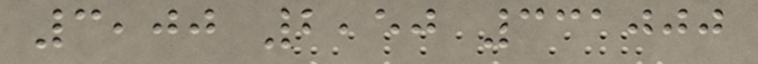3,00 2,50 331000
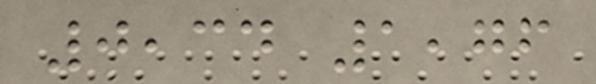0,34 1,76
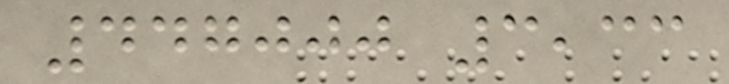447000 3,33
